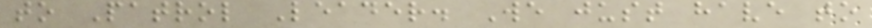to Patrol Leader. We just have to
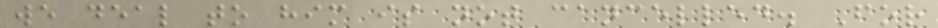we deal to him is not cancelled. For
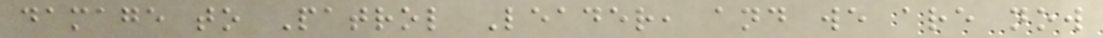damage to Patrol Leader, and we are now
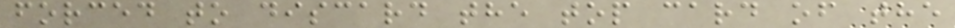forced to discard the top card of the
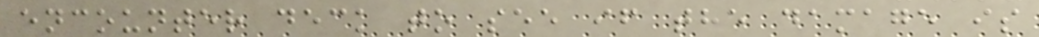encounter deck to see if the damage is
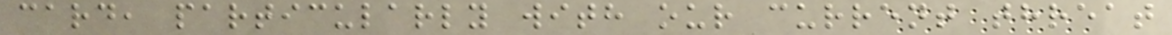card, particularly with our current threat
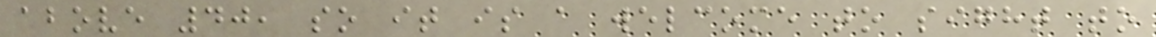above 40, so it is a welcome to sight to
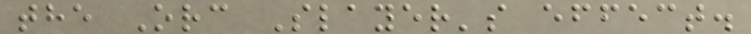the Orc Slayer's effect.
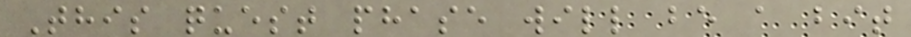This quest phase will be a bit
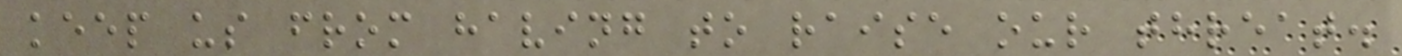keep us from having to raise our threat.
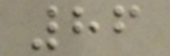86
